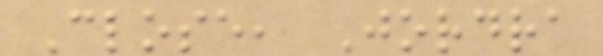Close, Jordra
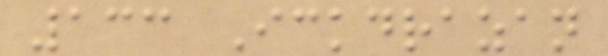133 Ickdrazan
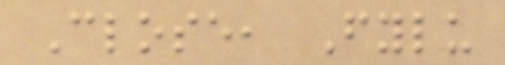Close, Fylu
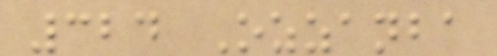324 Ozzanba
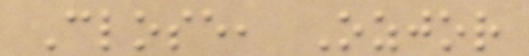Close, Ozjor
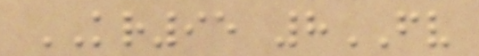KR95 8FV
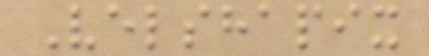Velshapix
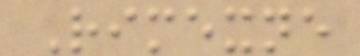Rimexne
